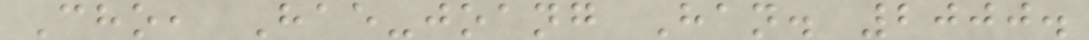Cho, Hae-joang Han. 2000.
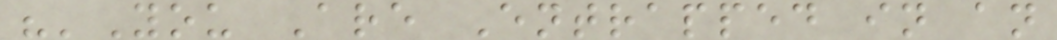"'You Are Entrapped in an
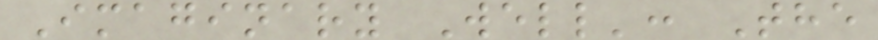Imaginary Well': The
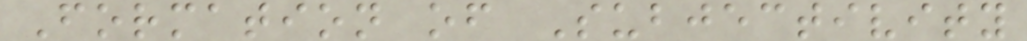Formation of Subjectivity
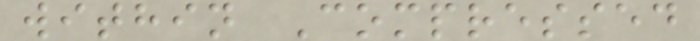within Compressed
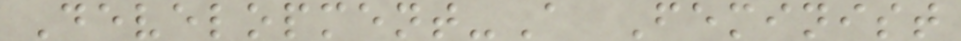Development-A Feminist
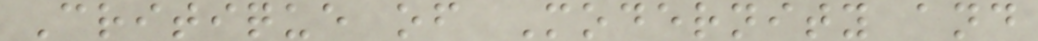Critique of Modernity and
